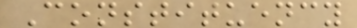Constituency
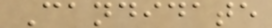Candidate
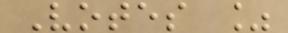Votes %
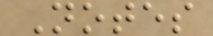Notes
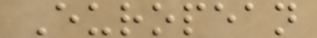European
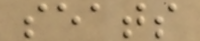seats
